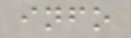info
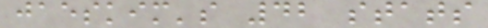jaeskim's 42 stats
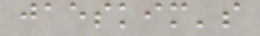jaeskim's
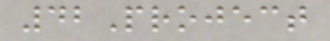42Project
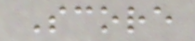Score
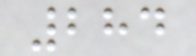284
